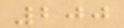200
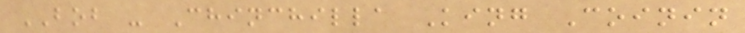BOB - Chinchilla King Coinin
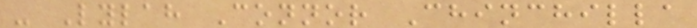- Lylah Connor Chinchilla
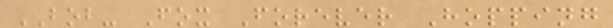BOB- Fox Forever Hopping
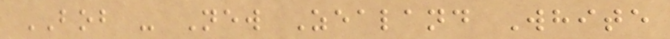BOB - New Zealand White
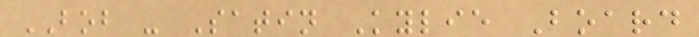BOB - Satin Kylie Board
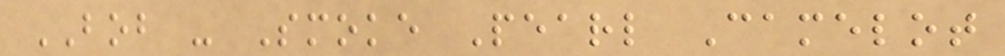BOB - Smoke Pearl Camelot
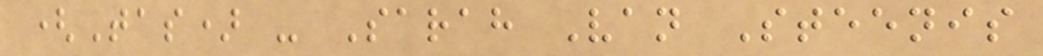(Tas) - Sarah Van Steenis
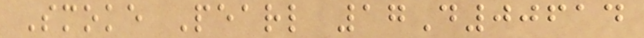Smoke Pearl 17D00614
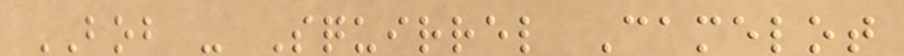BOB - Squirrel Camelot
